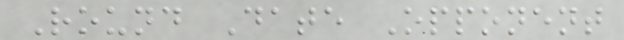Round Date Opponent
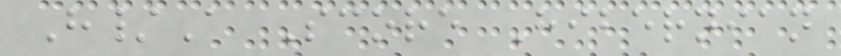H/A Score Hibernian
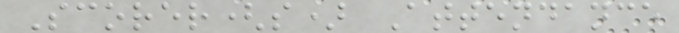Scorer(s) Attendance
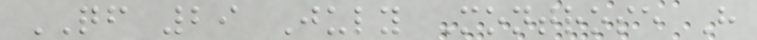QF 29 July Montrose H
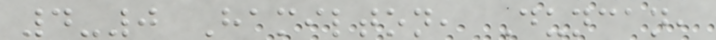4-0 Hamilton, Duncan,
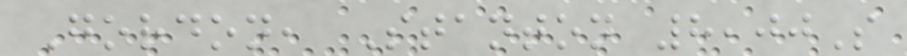Gordon, Stanton 8,00S
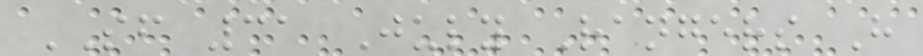SF 31 July Rangers H
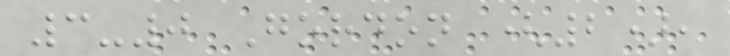3-0 Gordon (2),
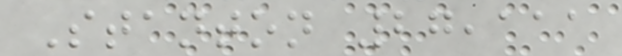Stanton 27,111
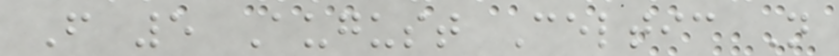F 5 August Celtic N
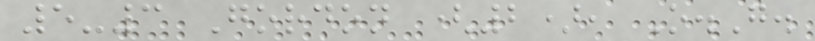5-3 Gordon (2), O.G.
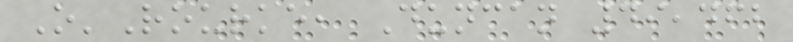O'Rourke, Duncan 49,462
